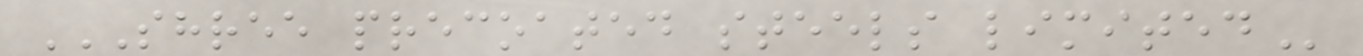SHREE PRECOATED STEELS LIMITED
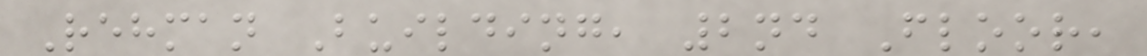Rehman Building, 2nd Floor,
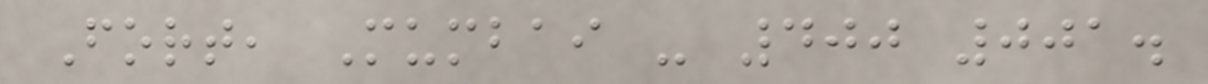Fort, Mumbai - 400 001.
